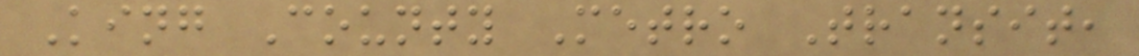King County Metro Transit,
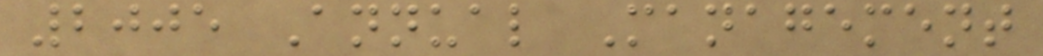2005 Annual Management
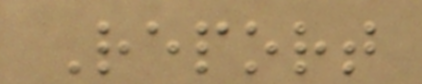Report
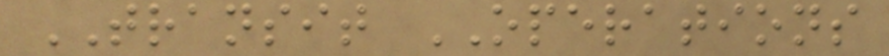TRANSIT OPERATIONS
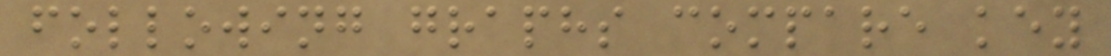following graphs compare key
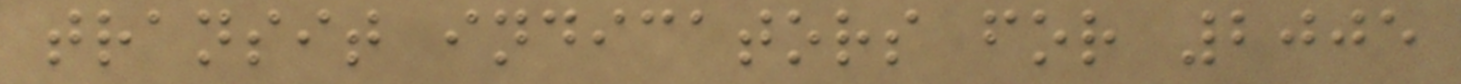transit indicators for 2005
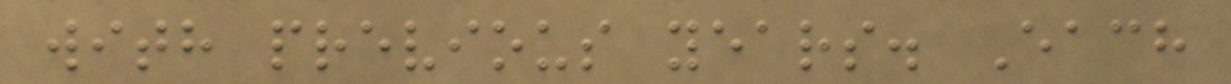with previous years. Each
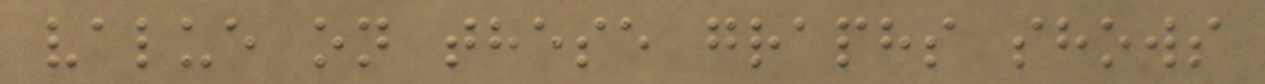value on these graphs shows
